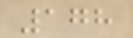178
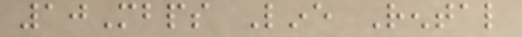10Mbps Line Rental
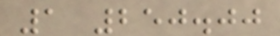1 250.00
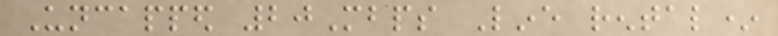Uncapped 20Mbps Line rental*
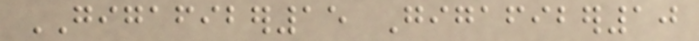GIGAFIBER15 Gigafiber10
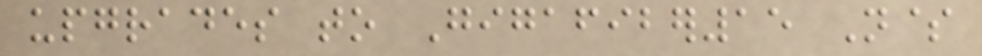upgrades to Gigafiber15 N$
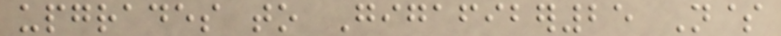upgrades to Gigafiber25 N$
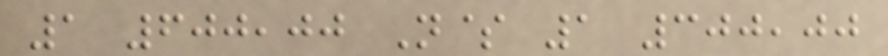1 600,00 N$ 1 300,00
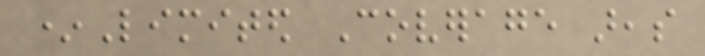*Limited Coverage areas
